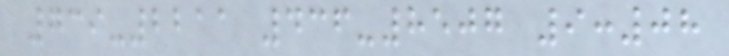739-2211 436-8507 9:08
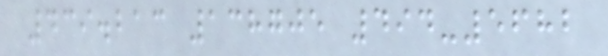439.213 138705 494-5682
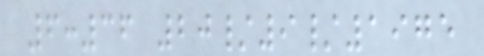6:36 20/9/1975
